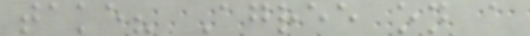take? Agree on a
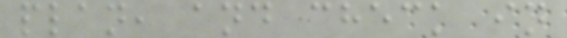plan, and check in
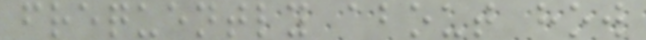frequently about how
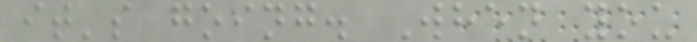it's going. When you
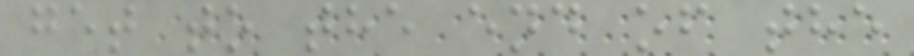get to the end of the
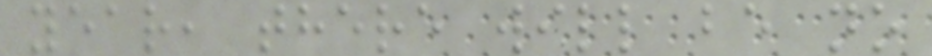year, there will be no
